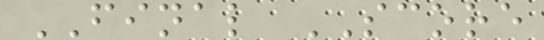FINAL SCORE
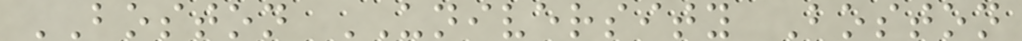BOSTON UNIVERSITY Boston
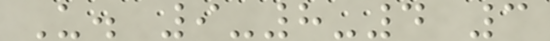U. 9-8-4 3
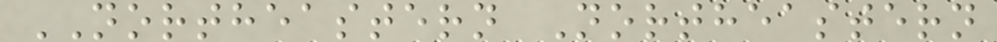NORTHEASTERN Northeastern
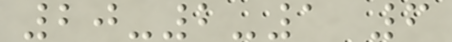20-2-1 6
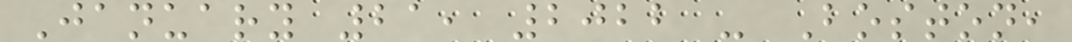January 21, 2022 - Boston,
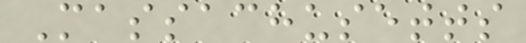Massachusetts
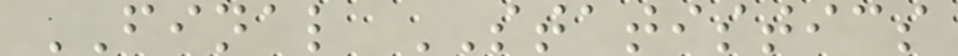FINAL STATISTICS
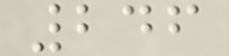246
